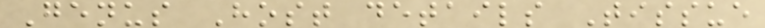Genus Host details Tissue
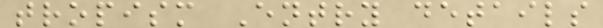tropism Entry details
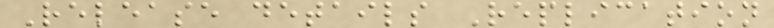Release details Replication
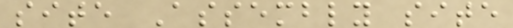site Assembly site
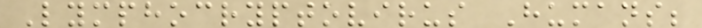Lymphocryptovirus Humans;
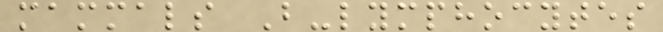mammals B-lymphocytes
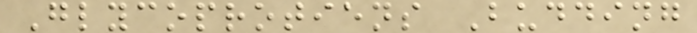Glycoprotiens Budding
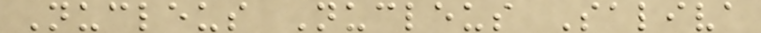Nucleus Nucleus Saliva
